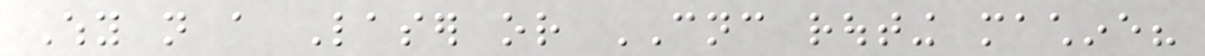Why not a Laser or CNC routing machine?
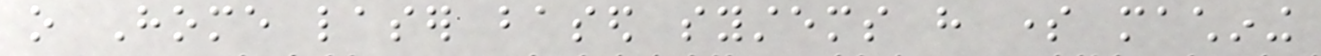o Home laser based systems have some machining
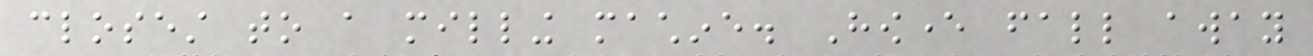closest to a milling machine. However fall away
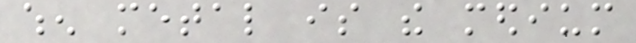when metal is the medium
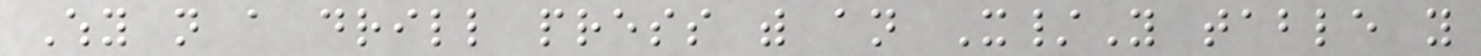Why not a drill press with an X/Y table you
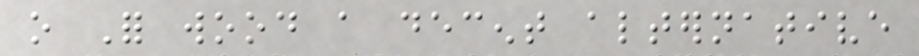o For wood a decent alternative
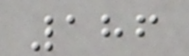186
